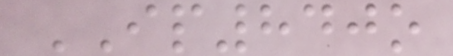IP840o
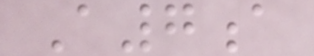A7a
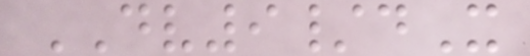DV9/dX
